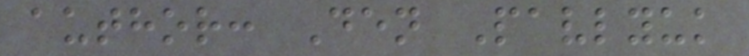author: Den Pavlyuk
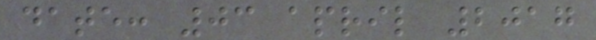date: 03 april 2017
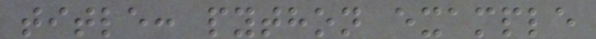title: python example
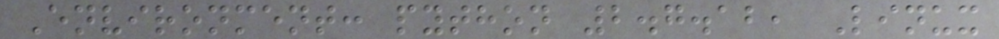Environment: python 2.7.12, Linux
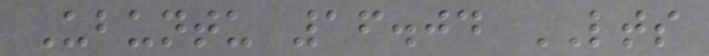Ubuntu 16.04 LTS
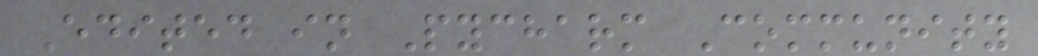Edited in Pycharm Community
